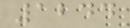1244
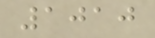1010
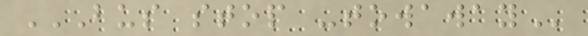BUS STOP -TOWAWAY
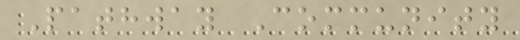Pathway Community
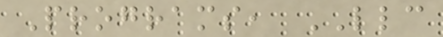Programs, LLC
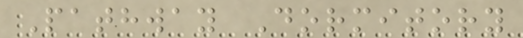Pathway Dormitory
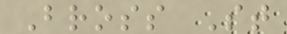Bross St
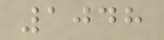1048
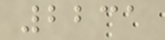2231
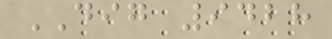DIG 9428
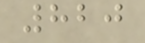820
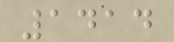1414
